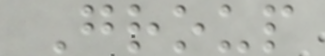Group
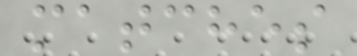matches
